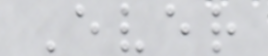Ever
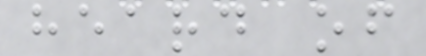heard of
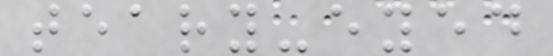teary-eyed
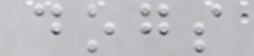dogs
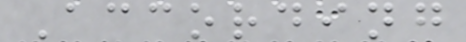According
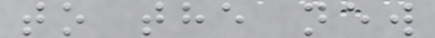to the new
